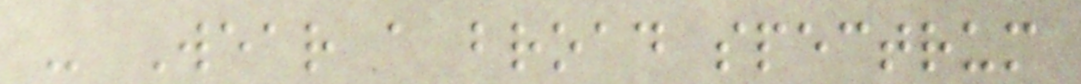- Wear a broad spectrum
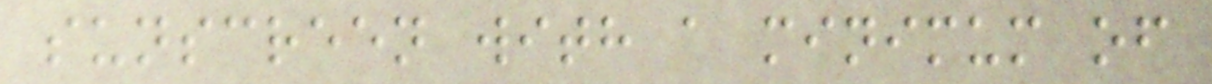sunscreen with a minimum of
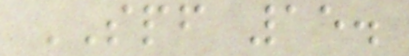SPF 15.
